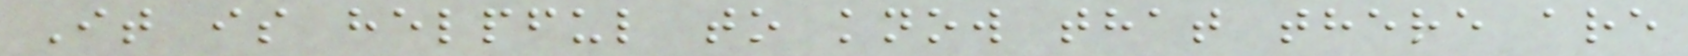It is helpful to know that there are
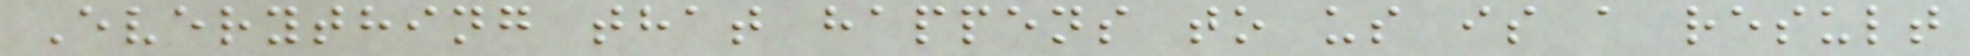Everything that happens to us is a result
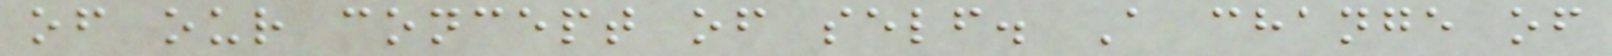of our concept of self. A change of
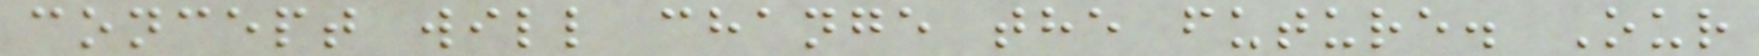concept will change the future. Our
